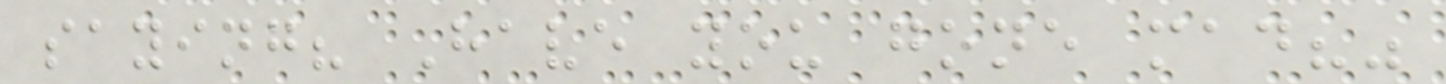saying? Have you gone mad?"
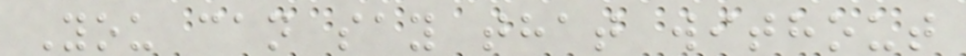You can say that without
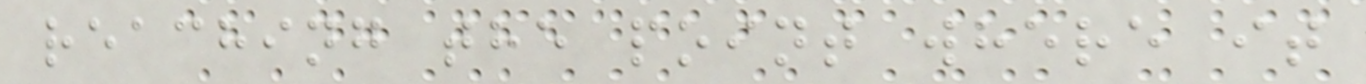reaching the point where it
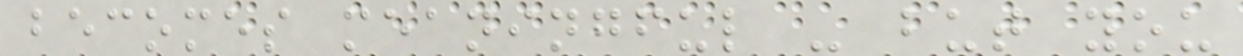becomes meaningful - but you
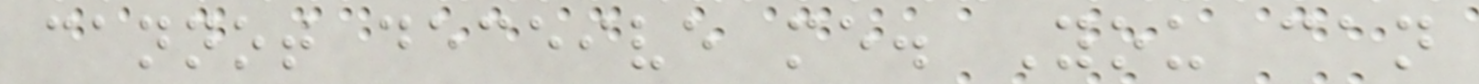cannot deceive me. You can
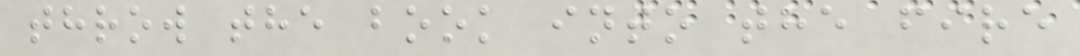throw the book into the fire
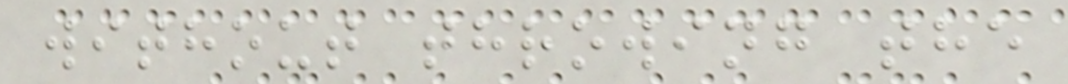without throwing the
